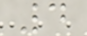4
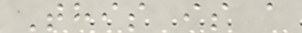This is a
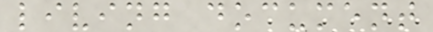living document
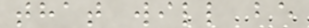that will be
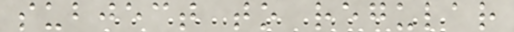subject to regular
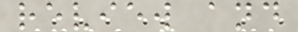review and
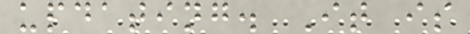updating. It is
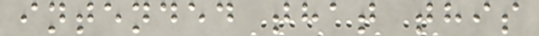intended that this
